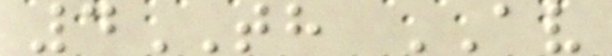4TH AV
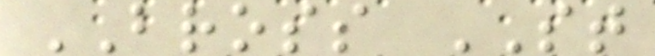BROSS ST
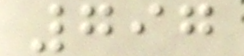797
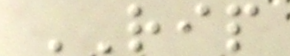RIP
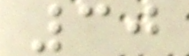30
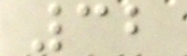32
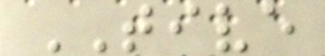TIVE
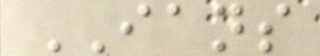IANS
